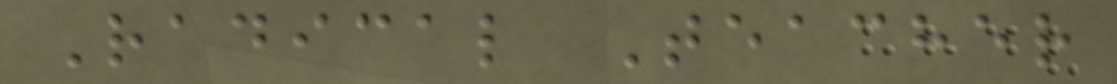Radical Teacher
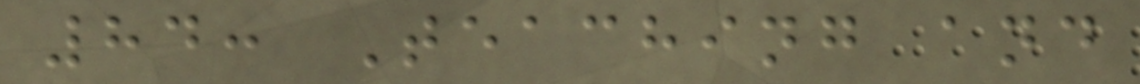84: Teaching and
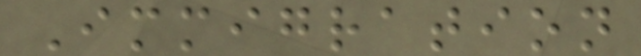Immigration
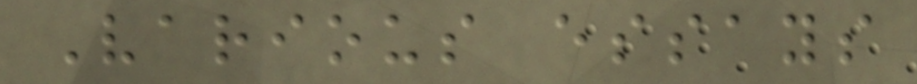Various essays
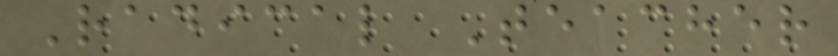Radical Teacher
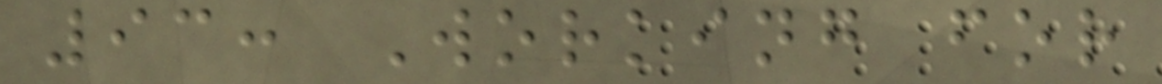93: Working for
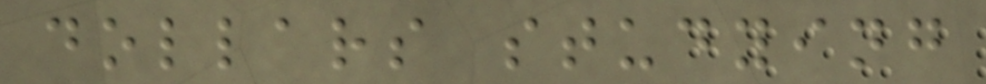dollars studying
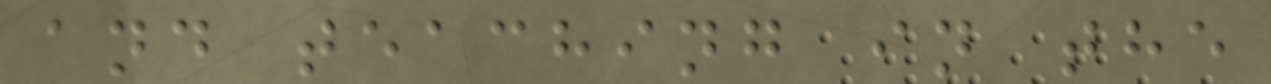and teaching in the
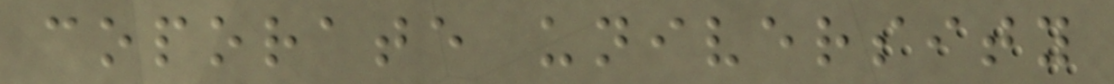coporate university
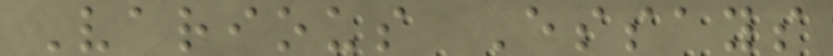Various Essays
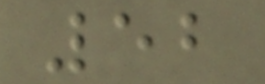52
